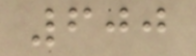600
